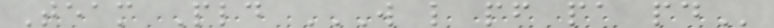Team Pld W L PF PA PD
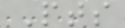Pts
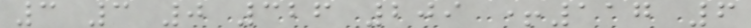3 3 0 326 209 +117 6
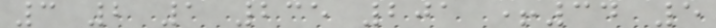3 2 1 235 201 +34 5
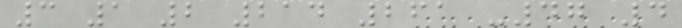3 1 2 214 261 -47 4
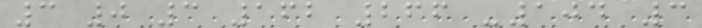3 0 3 162 266 -104 3
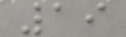19
